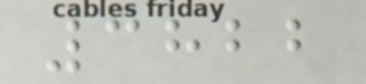3822
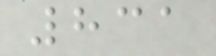831
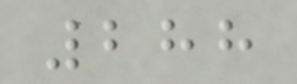288
